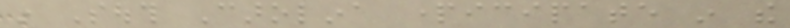in South Carolina participate in the
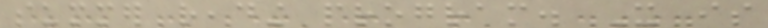summer reading program. It is
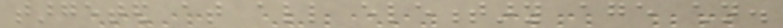targeted at all elementary age children.
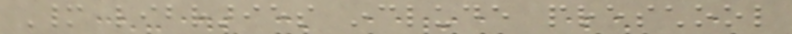Many libraries include preschool
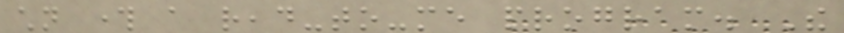children through a read-to-me program. The
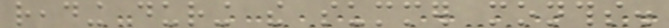reading during the summer months.
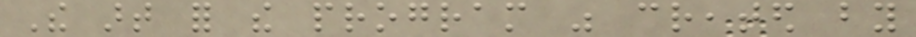The art for the program was created by
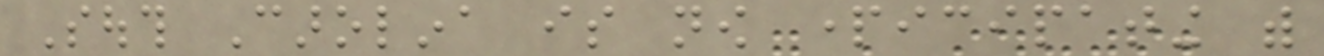South Carolina is now participating with
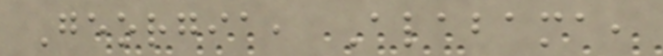Georgia, Alabama,
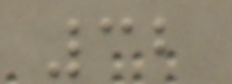32
